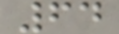64
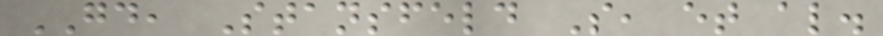GD, Stansfeld S, et al.
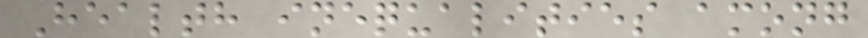Health inequalities among
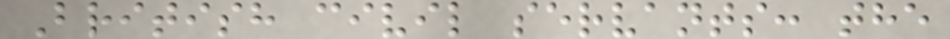British civil servants: the
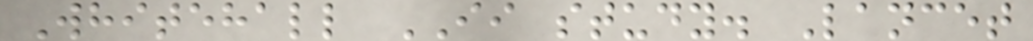Whitehall II study. Lancet
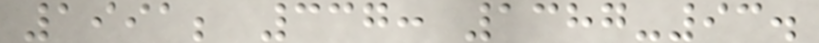1991; 337: 1387-93.
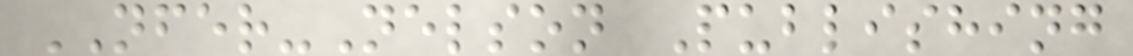NFER-Nelson Publishing
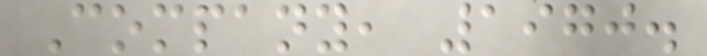Company, 1970.
